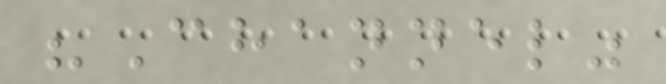"Channel"
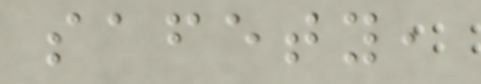safety,
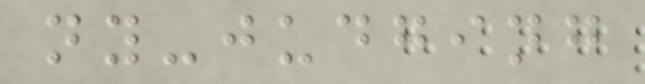ny-judging
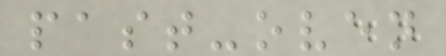past-oven
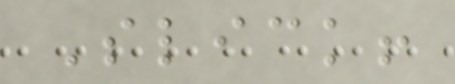Slick!
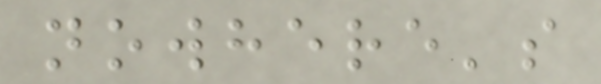nowhere's
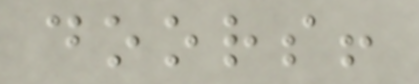doors!
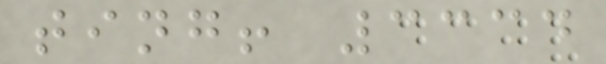ting! 3334
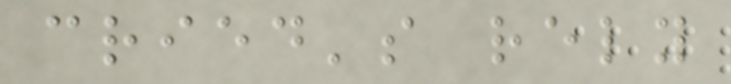cried's rely
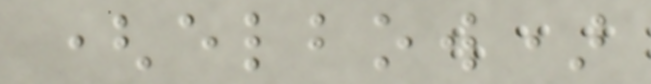(elbow)
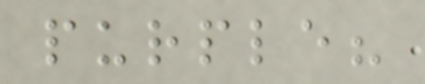purple?
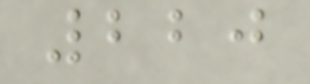220
